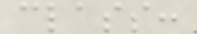class:
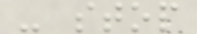- stop
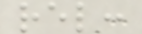rel:
